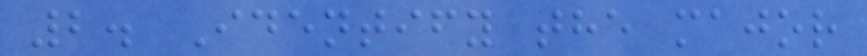2. Identify the major
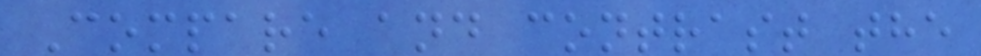Compare and contrast the
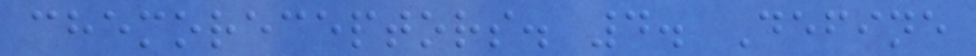chemoreceptors. 4. Define
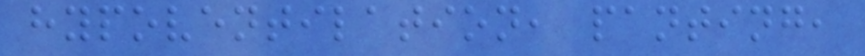hypoventilation, panting,
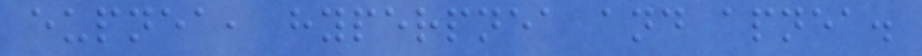eupnea, hyperpnea and apnea.
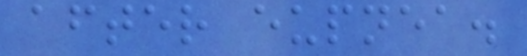after eupnea.
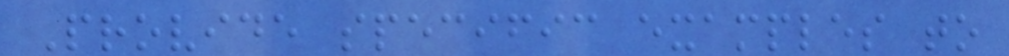Provide specific examples to
